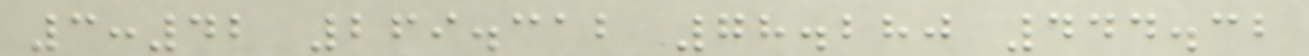3:42 269.312 78.280 444.32
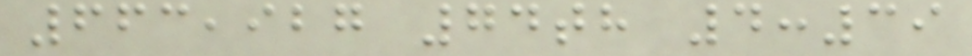663,927 74th 4:39
